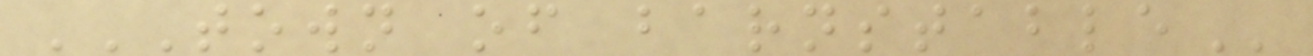TOWN OF BARNSTABLE
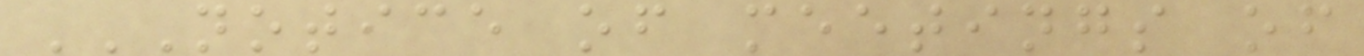NOTICE OF MEETINGS OF
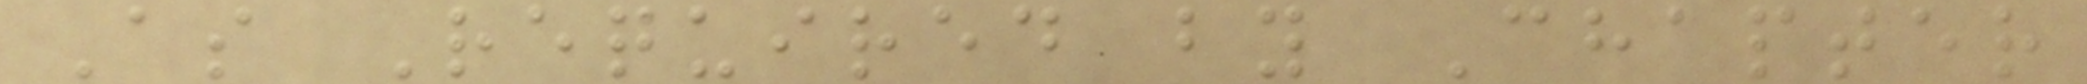As Required by Chapter
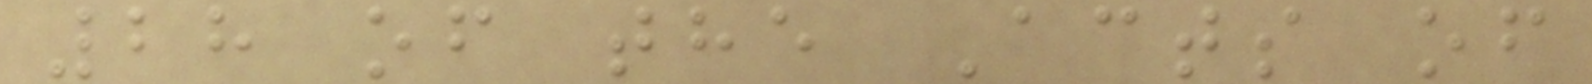28 of the Acts of
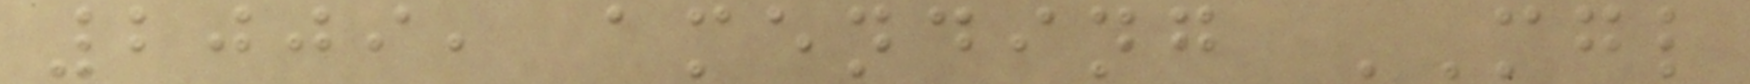2009, amending MGL
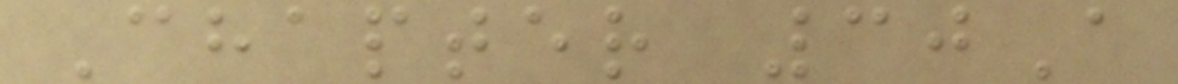Chapter 30A
